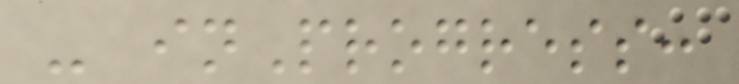- inProgress:
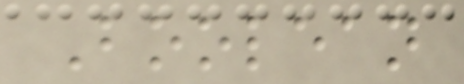Boolean
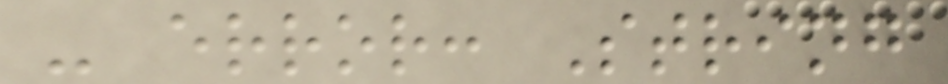- error: String
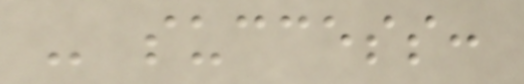- success:
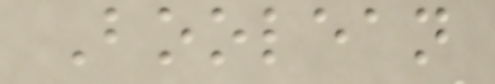Boolean
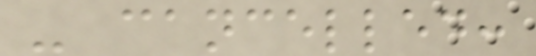- cancelled:
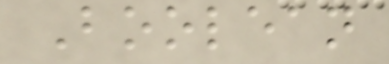Boolean
